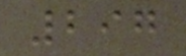297
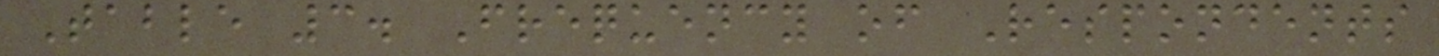Table 3. Frequency of Respondents
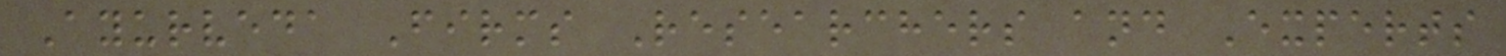Ayurveda Firms Researchers and Experts
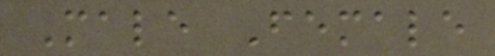Male Female
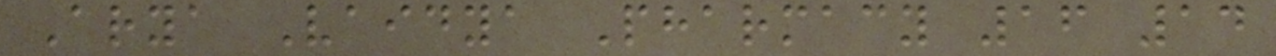Arya Vaidya Pharmacy 16 14
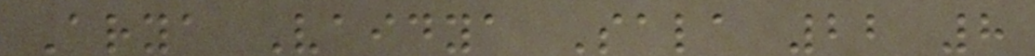Arya Vaidya Sala 22 8
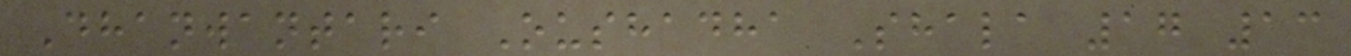Dhanwantari Oushadha Shala 17 13
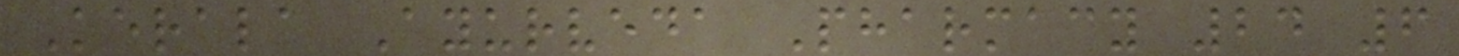Kerala Ayurveda Pharmacy 24 6
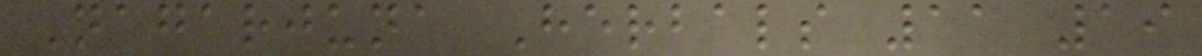Nagarjuna Herbals 11 19
